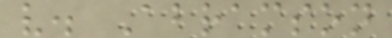v. Abramson
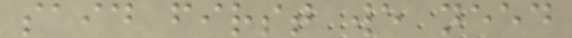said first we need
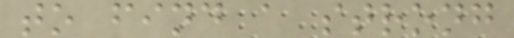to find a strong
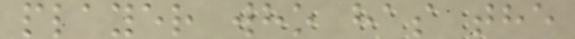player who has the
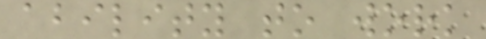ability to work
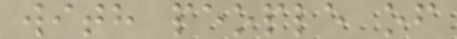with people of
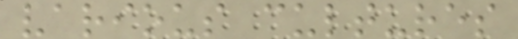various cultures
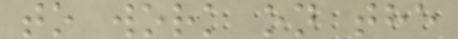to work on the
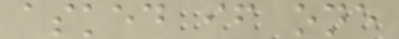asked if one
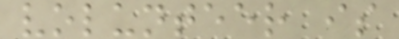volunteer is
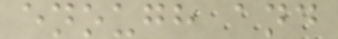enough and
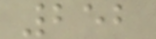252
